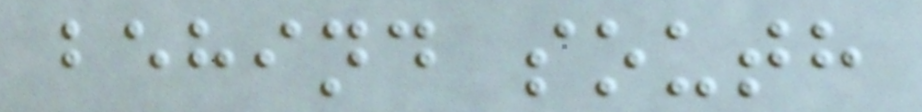behind south
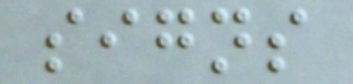signs
